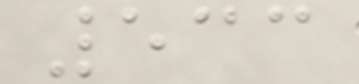533
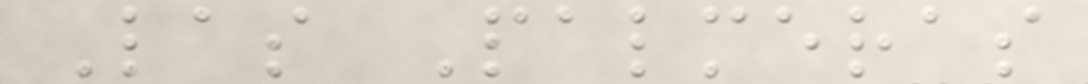Las Palmeras
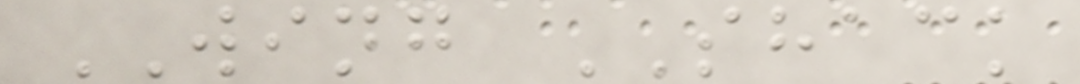WING SHACK
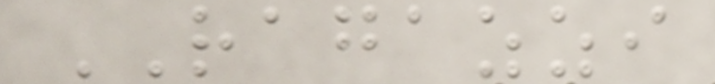RAGAZZI
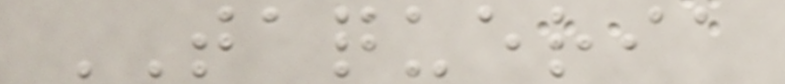TAQUERIA
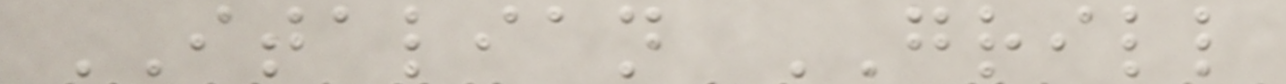ITALIAN GRILL
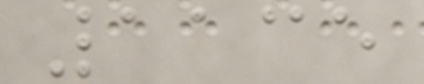1135
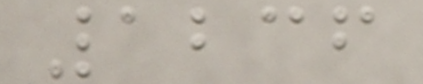1236
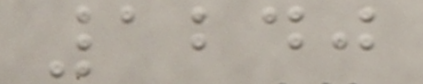1240
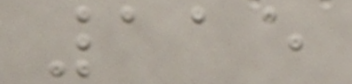115
